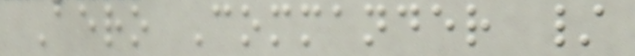Aero Commander /
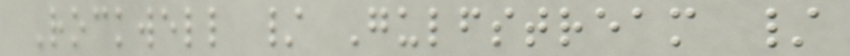Rockwell / Gulfstream /
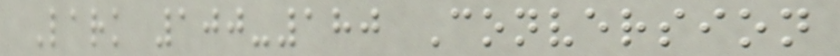Lark 100-180 Conversion
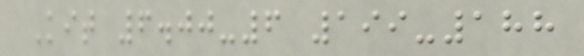Kit 6.00-6 199-188
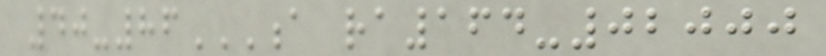40-86A RA164-02000
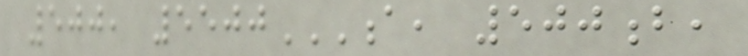500, 5500A, 500B,
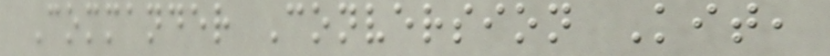Commander Conversion Kit,
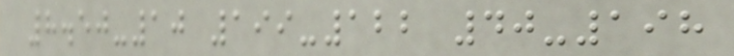8.50-10 199-122 40-198
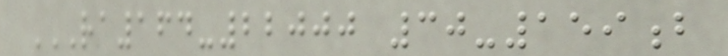RA164-22000 30-159B
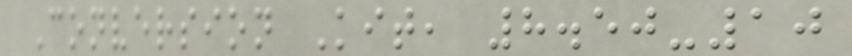Conversion Kit, 8.50-10
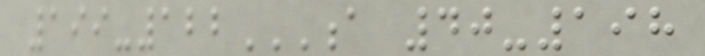199-122A 40-198
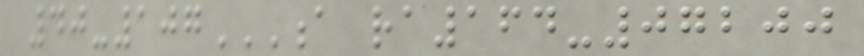40-107A RA164-07200
